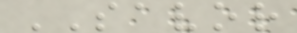SAVOR
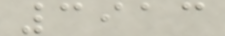3913
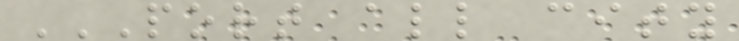PORT ALL CITY
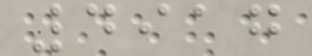4917
